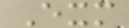Exm
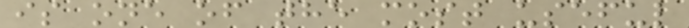is one of the most useful
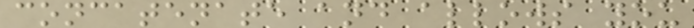concatenate and allows you
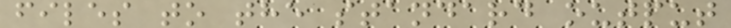files to the standard output
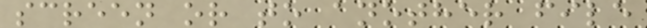screen or to another file
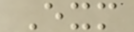Exm
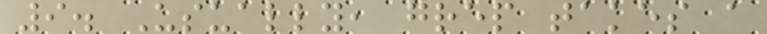9. Usually, grep takes a
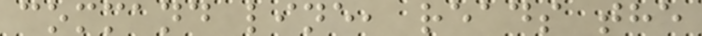command line, reads the
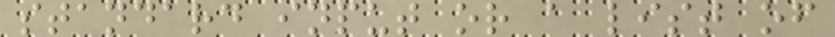standard input or a list of
